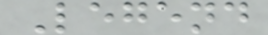Legend
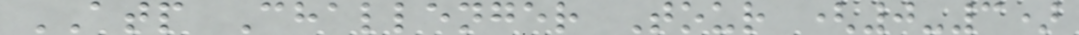ATP Challenger Tour (0-3)
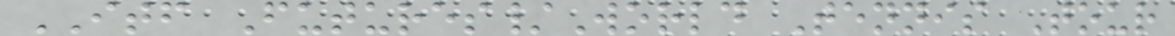ITF Futures/World Tennis Tour
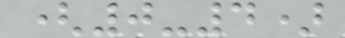(0-4)
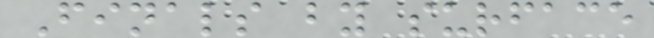Finals by surface
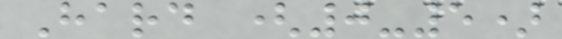Hard (0-5)
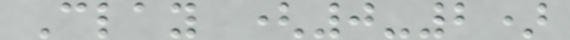Clay (0-2)
